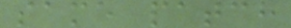same patch
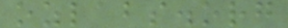ozlabs.org
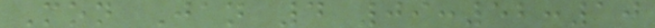Mon Jan 4 09:52:10
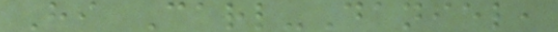Hi Carl-Daniel,
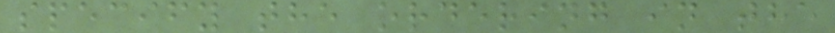specify the ordering in the
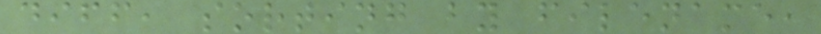diff, sorting by filename,
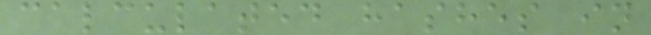calculated hashes in
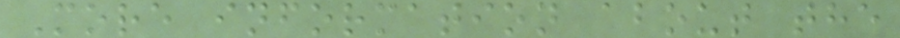More information about the
